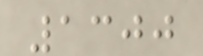1300
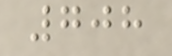708
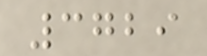3729
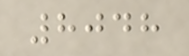8048
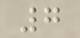7
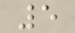5
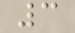3
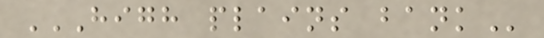HIGH PLAINS BANK
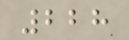228
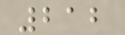212
